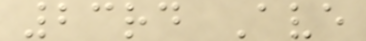23rd Ave
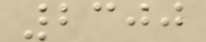2300
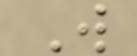W
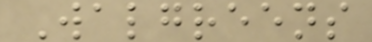Walgreens
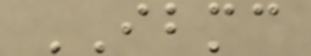IBMC
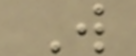W
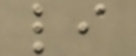li
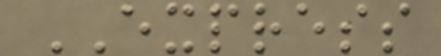EXPRESS
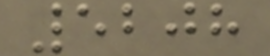5208
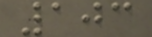103
